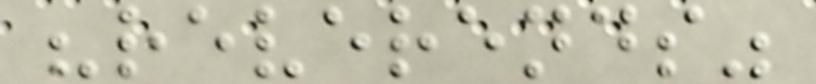"reverends"
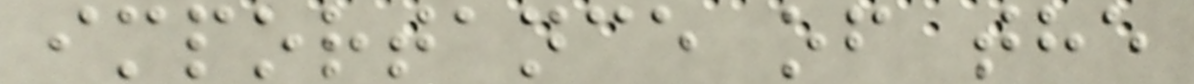importance of the
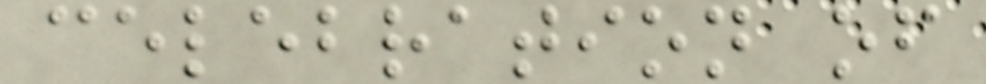celebration of
